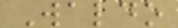Waldo
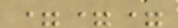===
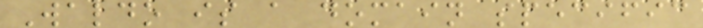Waldo is a domain specific
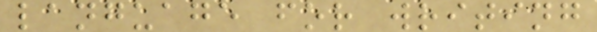language for writing
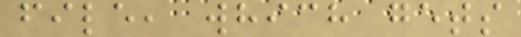file, which gets
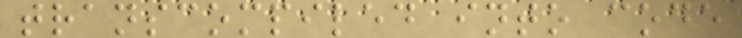transcompiled into code
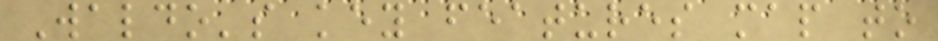Waldo's key features map to
